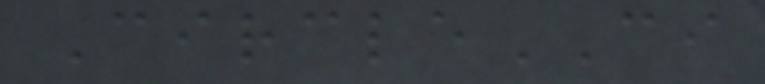CircleCI
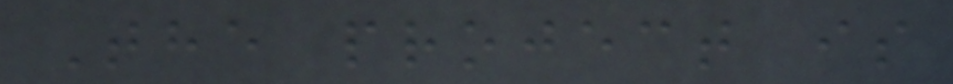The project is
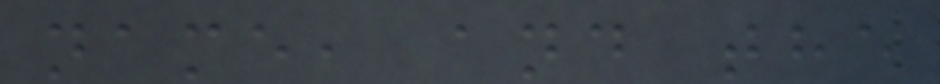name, and the
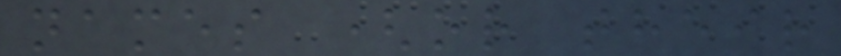names (or their
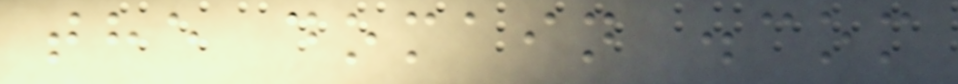the domain .com
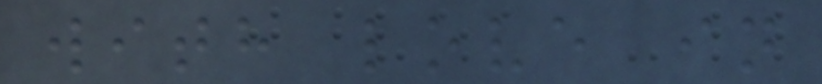with love in
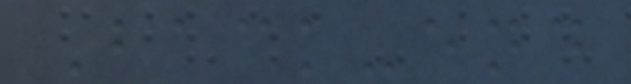Back-end
